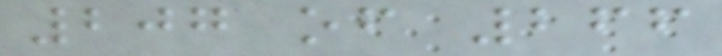207 of 266
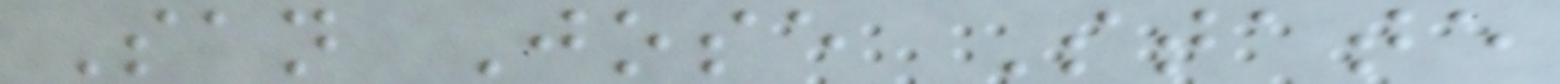San Jose State
